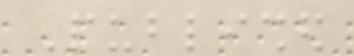Published
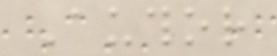Author
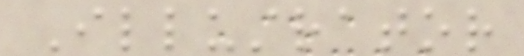Illustrator
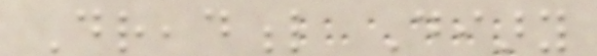Dreadful Diary
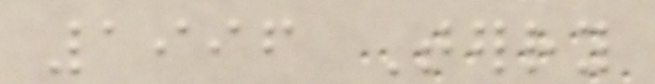1996 Terry
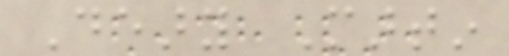Deary Martin
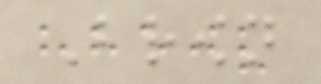Brown
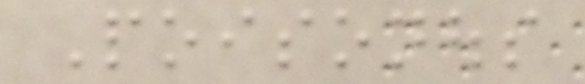Poisonous
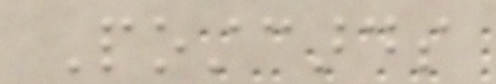Postcards
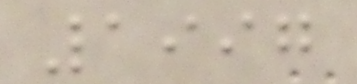1997
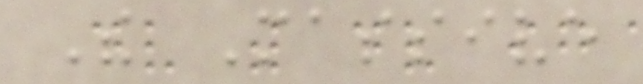The Massive
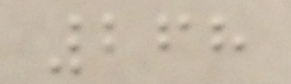268
